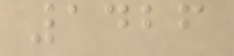1426
